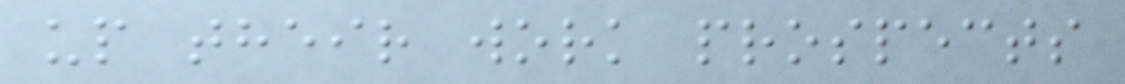up their work prospects
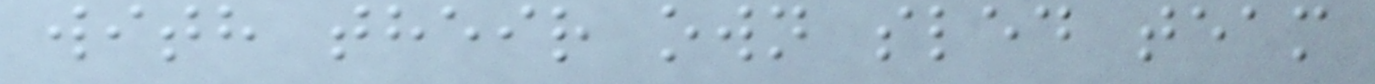with their own sled team
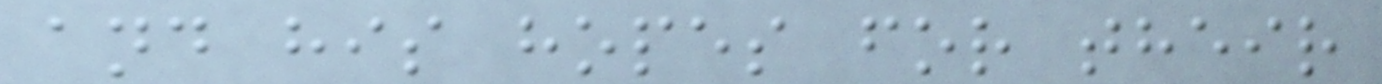and his hopes for their
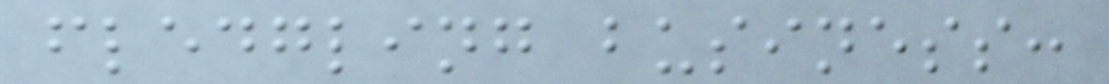fledgling business:
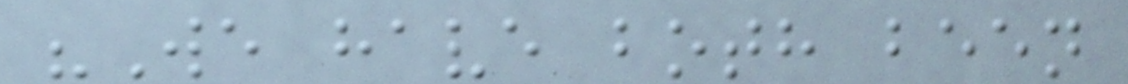"We have both been
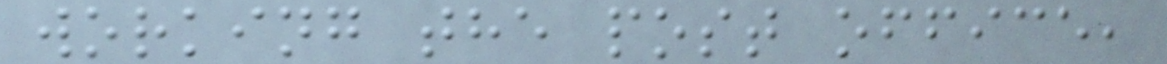working the post office,
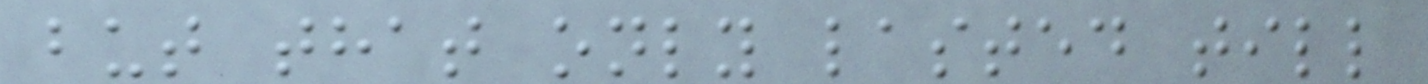but that only lasted till
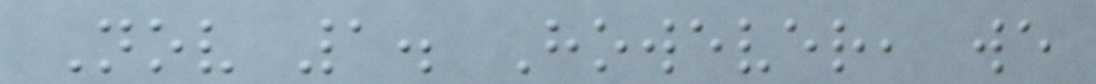Nov 1. However, we
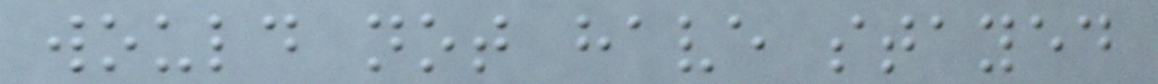would not have stayed
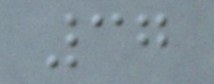37
